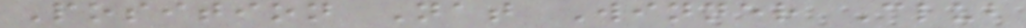Position Nat Winner Club
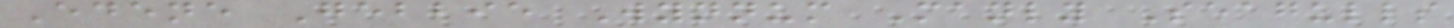Edene Gebbie Wynnum Manly Seagulls
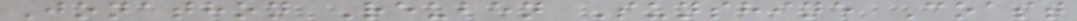Jonathon Reuben Sunshine Coast
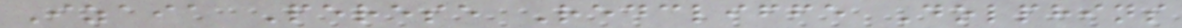Izaia Perese Redcliffe Dolphins
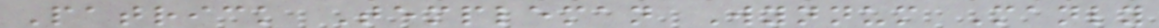Patrick Templeman Wynnum Manly
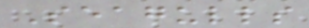Seagulls
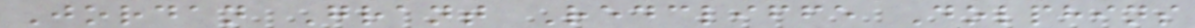Jordan Grant Redcliffe Dolphins
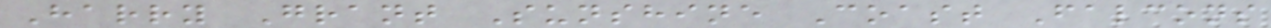Harry Grant Sunshine Coast Falcons
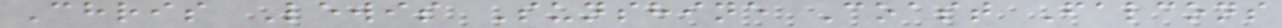Chris Lewis Sunshine Coast Falcons
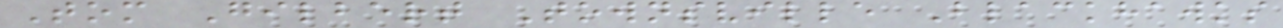Tom Gilbert Townsville Blackhawks
